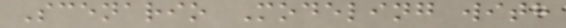Scenario Modeling with
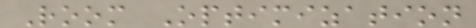Room Optimization
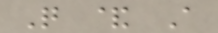Q & A
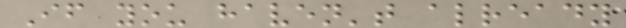If you haven't already
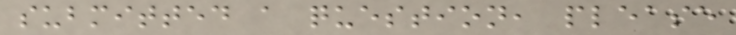submitted a question, please
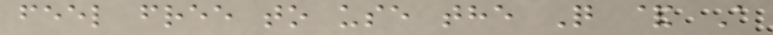feel free to use the Q & A
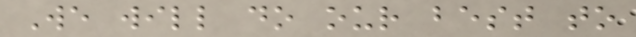We will do our best to
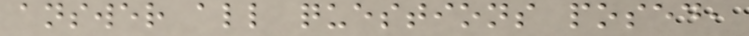answer all questions posed,
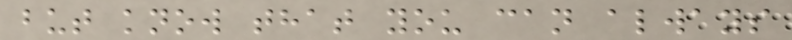but know that you can always
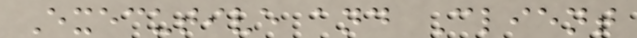Executive and Client
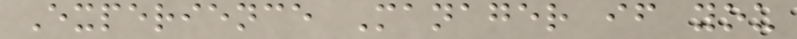Experience Manager if you
